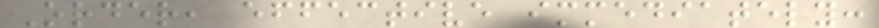Order, effective immediately:
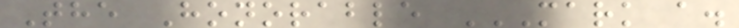The Honorable MARK A.
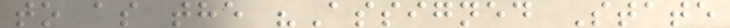to as the "Assigned State
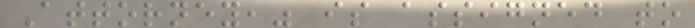Attorney," is assigned to
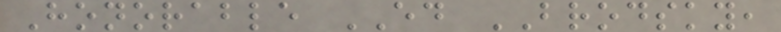Honorable ED BRODSKY,
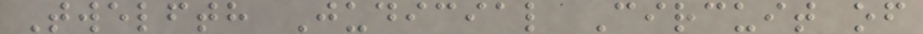Twelfth Judicial Circuit of
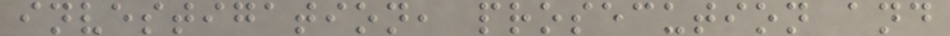investigation, prosecution and
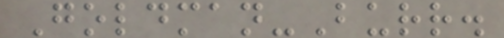Goldman-Burr.
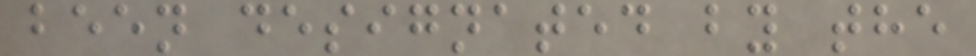been designated by the
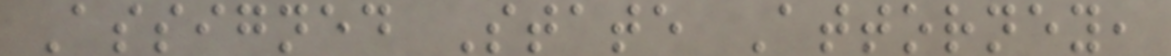Assigned State Attorney,
